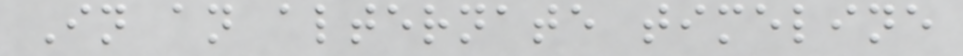In an alternate timeline
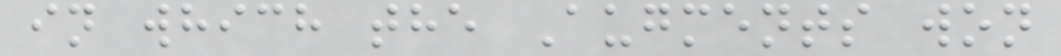in which the Augments won
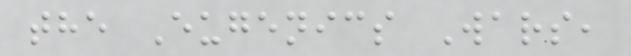the Eugenics Wars,
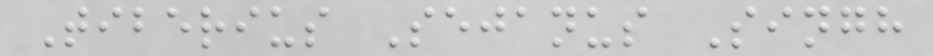Tiberius Sejanus Singh
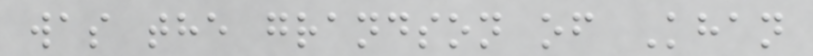was the grandson of Khan
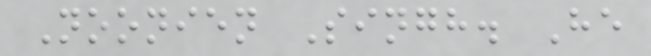Noonien Singh. He
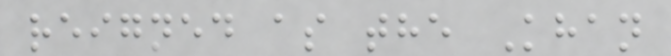reigned as the Khan
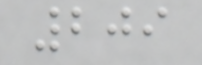209
